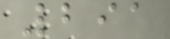291
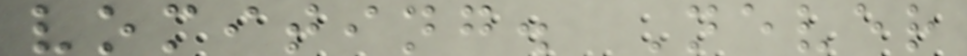vomiting. Never
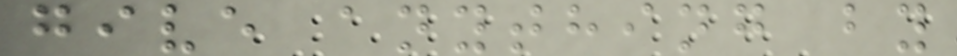give anything by
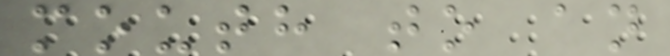mouth to an
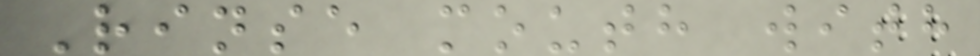Rinse mouth with
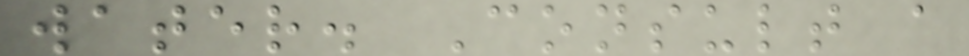water. Consult a
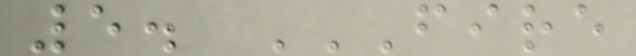5. FIRE
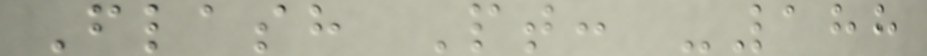Flash Pt: -188
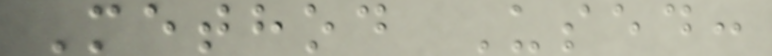Method Used:
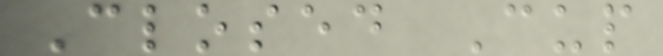Closed Cup
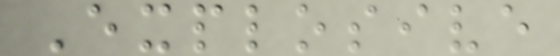Explosive
